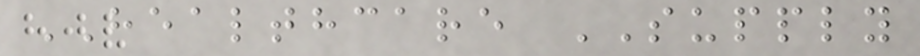HEALTHCARE SUPPLY
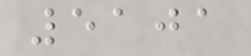5101
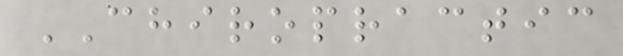CHIROPRACTIC
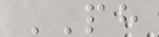PH
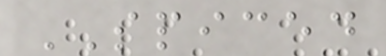SPICED
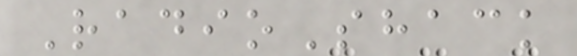RadioShack
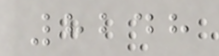8248
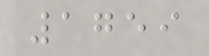1759
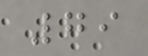79
